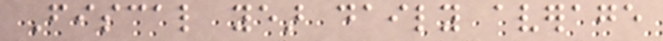Fiscal year daily average
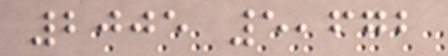2005 5,672
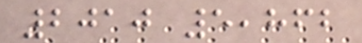2010 5,862
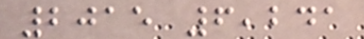2015 6,241
